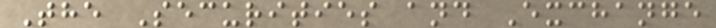The Securities and Exchange
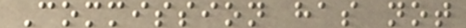Commission has not
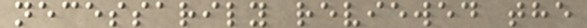necessarily reviewed the
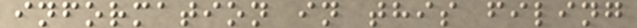information in this filing
